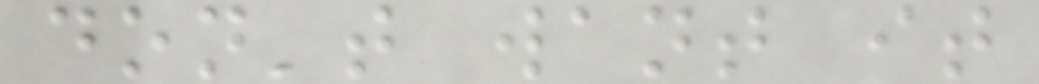don't want it
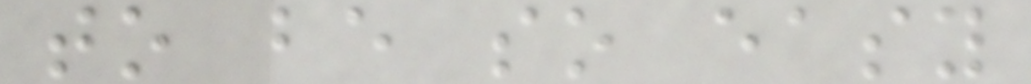to be so easy
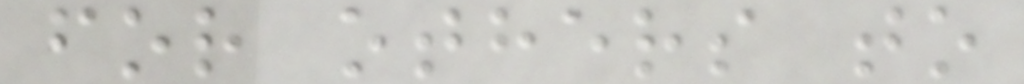for others to
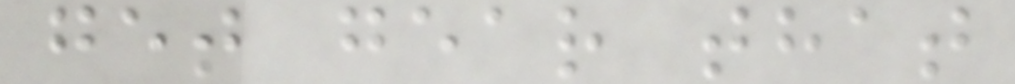get gear that
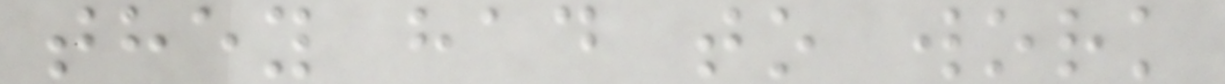they had to work
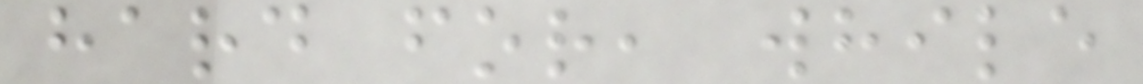hard for, while
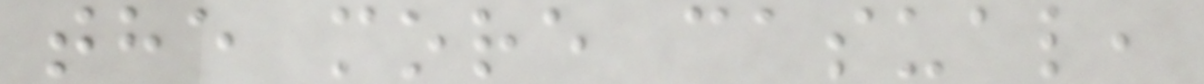the more casual,
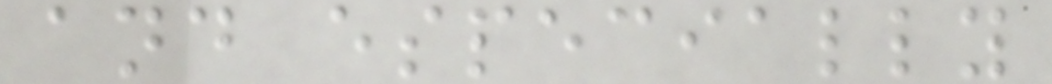and especially
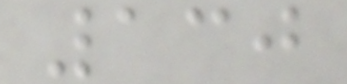130
